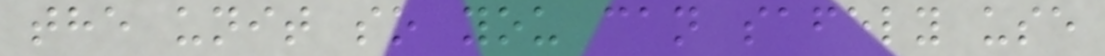the unit so you can safely use
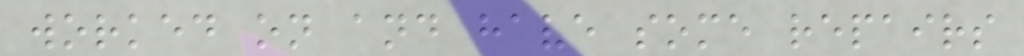worked on and have some repairs
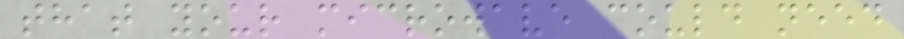that your microwave could need
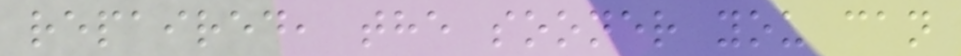repaired, the sooner you can
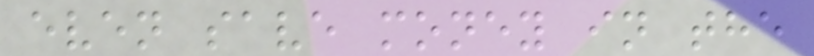even save money in the
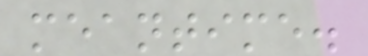meantime.
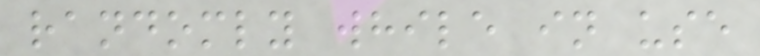randomly while in use
